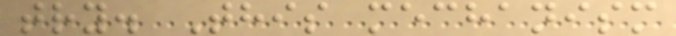try. This mechanism
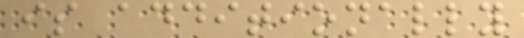is additionally
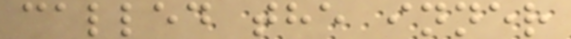called the inner
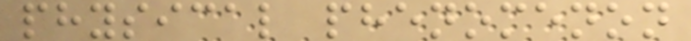physical phenomenon
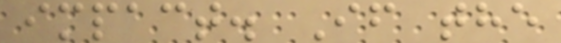impact. If the
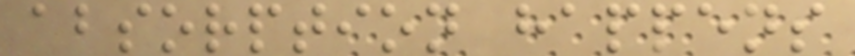absorption happens
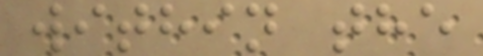within the
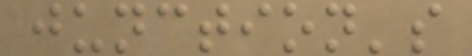junction's
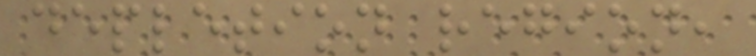depletion region,
